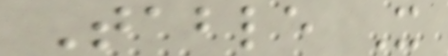Table X
